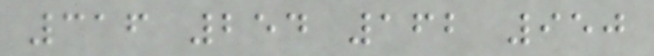316 254 162 950
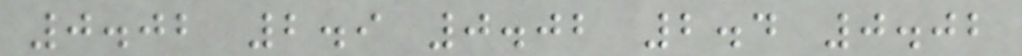0.02 2.9 0.02 2.4 0.02
